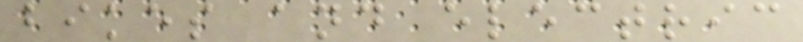bikes and electric
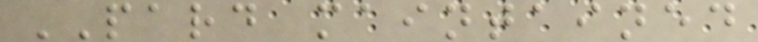PARD maintained
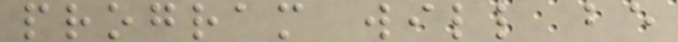program will be
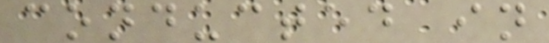conducted in
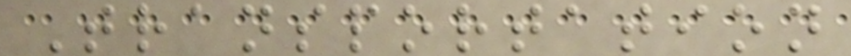Transportation
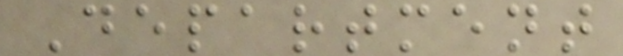Department
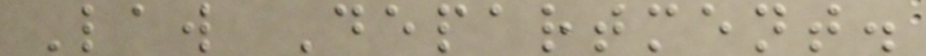Law Department.
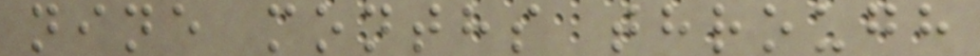nine months through
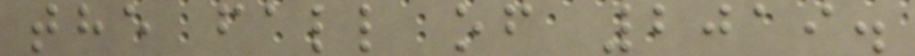the fall of 2019.
